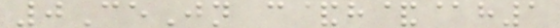0CeJn c&h&@h1
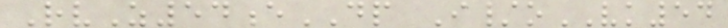RvZ54eDP I/oVK54
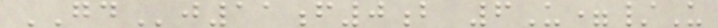GDj11f0b 6U=/U
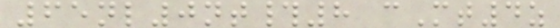65nl0nt#8 cMt4z
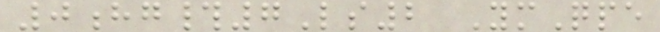0hg#7Ls2 YmQpe
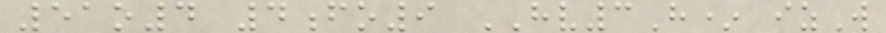51o4 4fo9 HV3H* izW
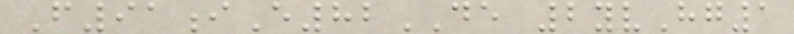F91iE82DE 2yvHg1
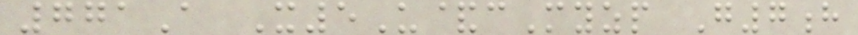771A X5U&cMyzp G7h
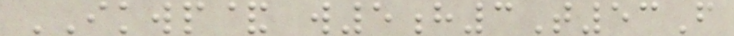IKWP& w5h3T53F
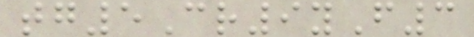tg5Cr9yF3
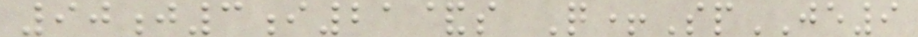90j3i21&s Q+SpJE9
